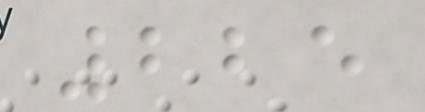225
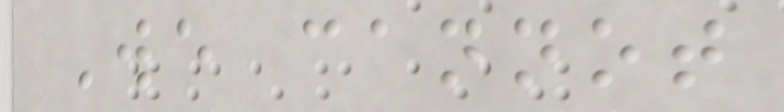We cannot
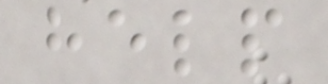help
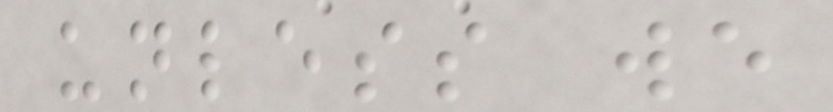unless we
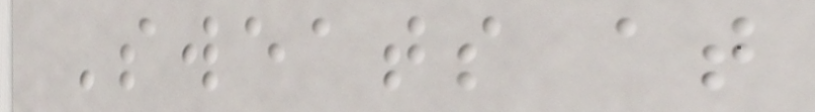Sweats at
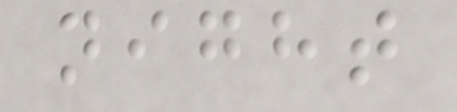night
